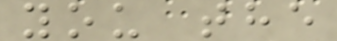you the
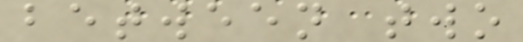between two
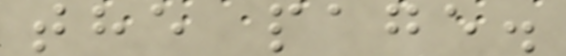the page.
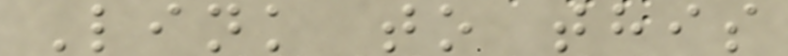Link to this
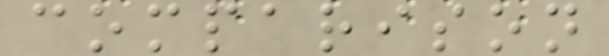comparison
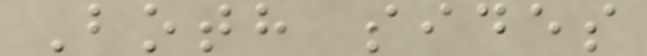Both sides
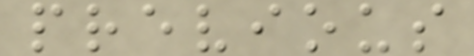previous
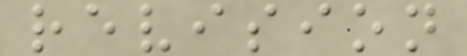revision
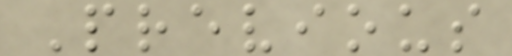Previous
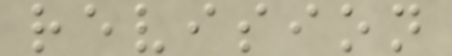revision
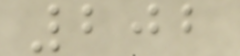202
